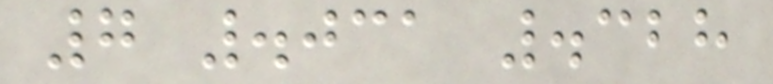7 .031 .328
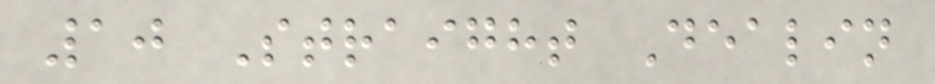10 Straight Dealin
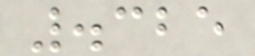.325
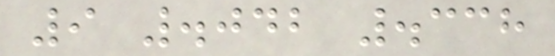9 .042 .338
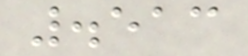.513
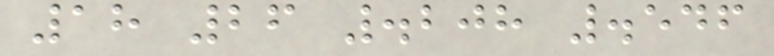18 26 .208 .546
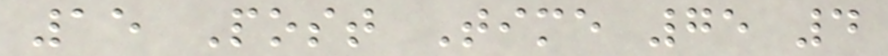15 Post Time 75 4
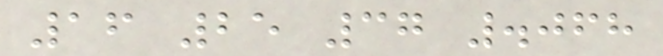16 25 37 .068
